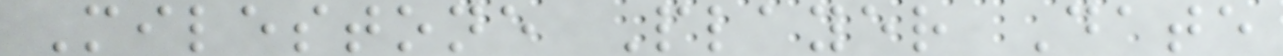Milestone Player Date
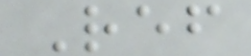Ref
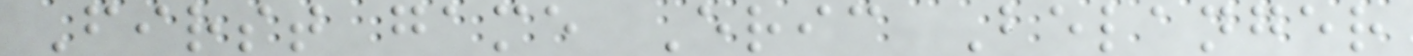First game Eric Belanger
